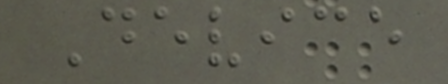Device
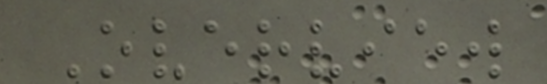Overview
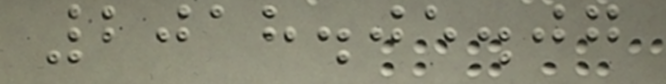2018.05.07
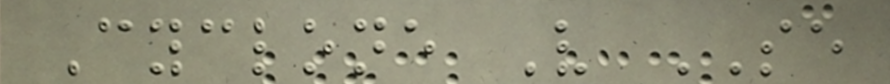Cyclone V SE
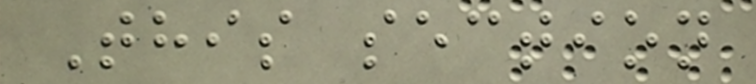This section
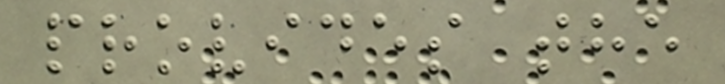provides the
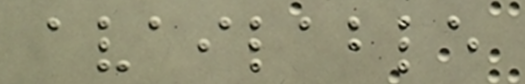available
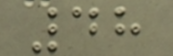48
